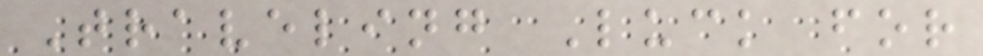Traveling Luck for
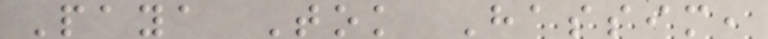Paya Tok Hassim,
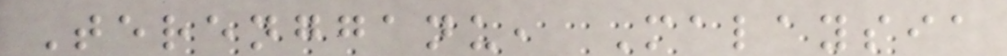Terengganu, Malaysia
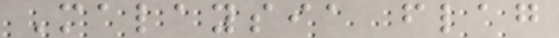Malaysia flag
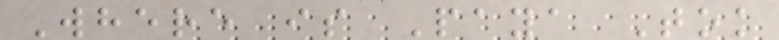Where is Paya Tok
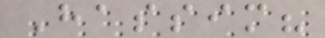Hassim?
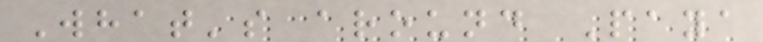What's around Paya
